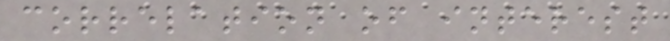correlation of interest
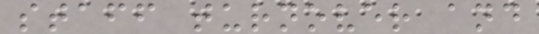staff turnover and
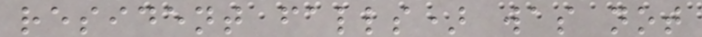resident falls) was not
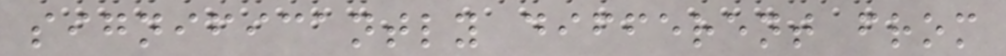significantly different from
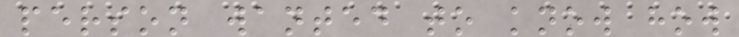person wanted to know how
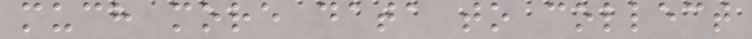much more data to collect
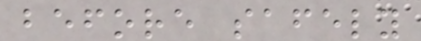before safely
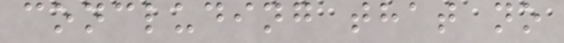concluding that no
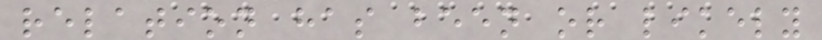relation has been or likely
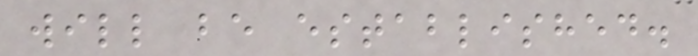will be established.
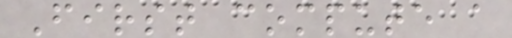First compute a
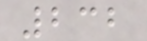232
